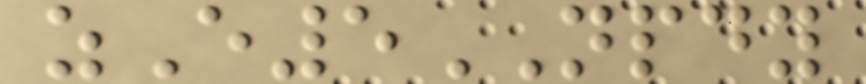zE5NPDY
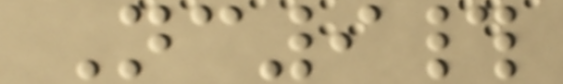Nc9#
